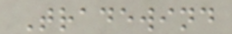Tradewind
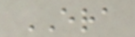ERA
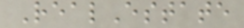RealEstate
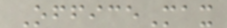OfficeMax
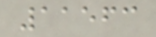11563
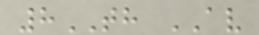8TH AV
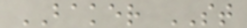BAKER ST
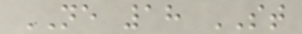NE 18 ST
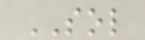SOL
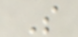S
